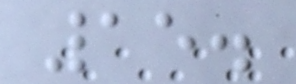15.
